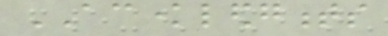ACKNOWLEDGMENTS
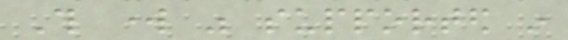This work was supported in
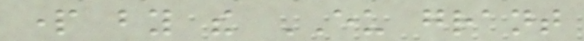part by the EU grant
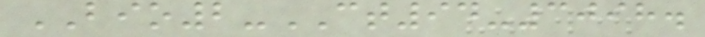BIO2-CT94-3098.
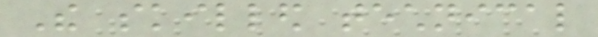The skilled technical
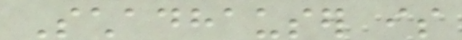Schadhauser is
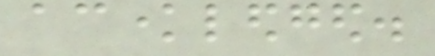acknowledged.
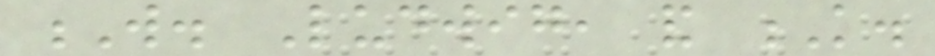W. Ludwig, and K.
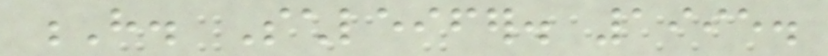H. Schleifer. 1995.
